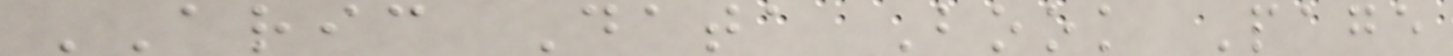ARIC Data Book Page
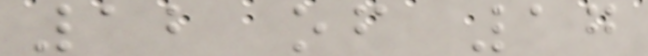12 of 17
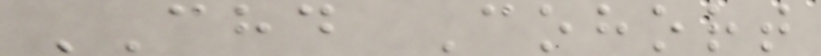CHD Cohort
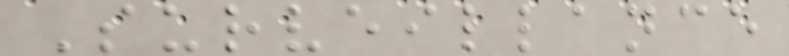Surveillance
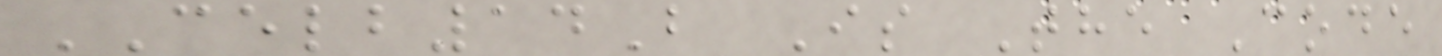CELB14B Is The Code
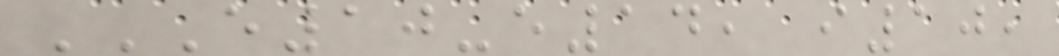E10-E14, I10,
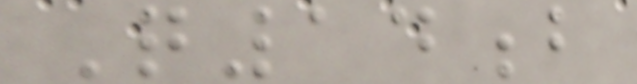Q14b
